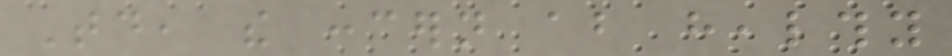Today, the concern about healthy
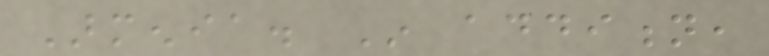Armenia. In addition,
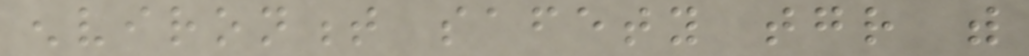environment safety together with
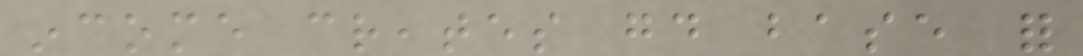income creates good base for
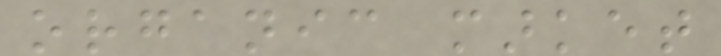organic market
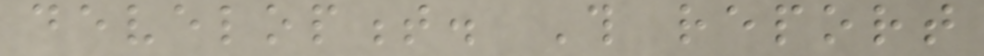development. This report
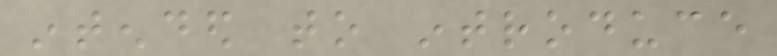intended to introduce
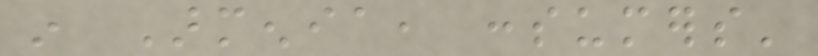in Armenia, consumers'
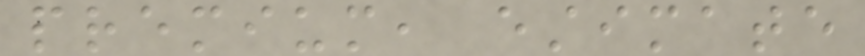premium, estimate
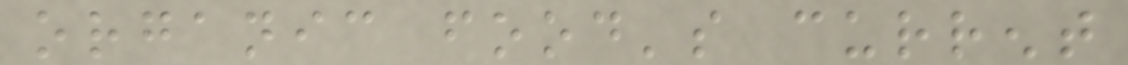organic food's current
